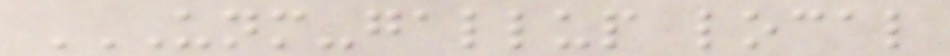UNM-GALLUP LOCAL
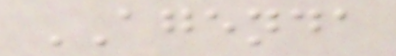AGENDA
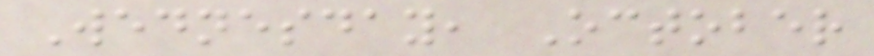Wednesday, October
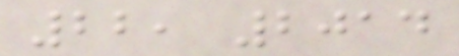22, 2014
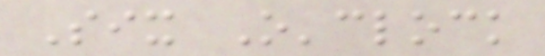Six O'clock
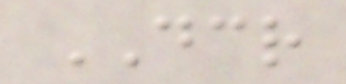DCR
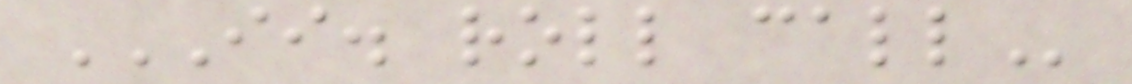II. ROLL CALL
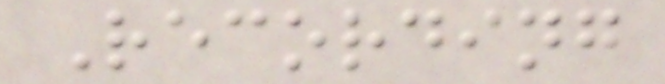Recording
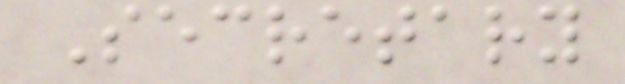Secretary
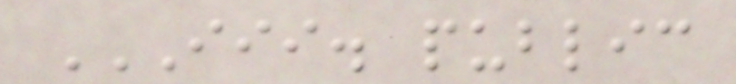III. PUBLIC
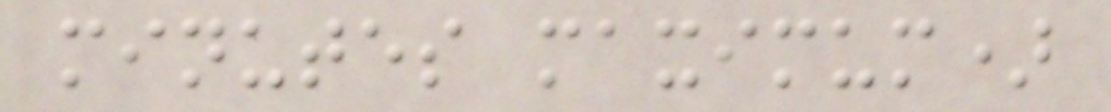minutes maximum)
